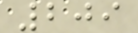209
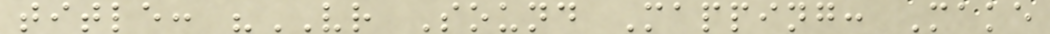title: "VR Sound Mapping: Make
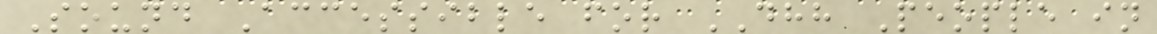Sound Accessible for DHH People in
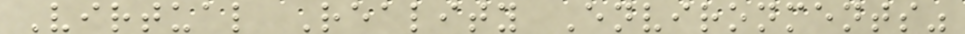Virtual Reality Environments"
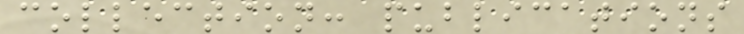collection: publications
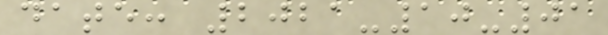date: 2021-10-01
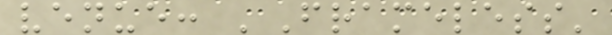venue: 'Frameless'
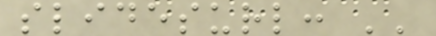slidesurl: ''
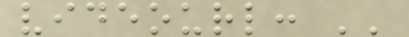videourl: ''
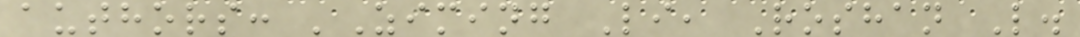authors: 'Ziming Li, Roshan L.
